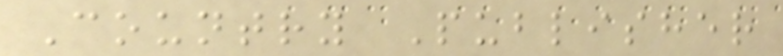Country Publisher
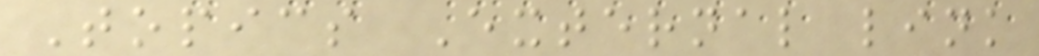Topics External link
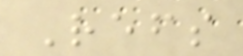Refs
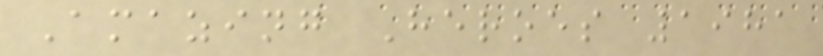Amazing Heroes 1981
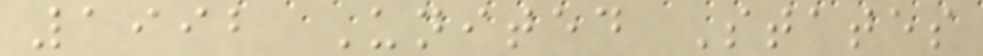1992 United States
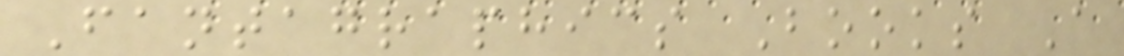Fantagraphics Books A
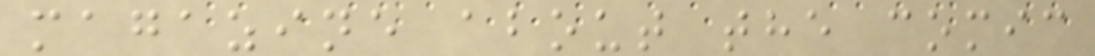magazine about the comic
